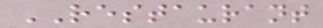RESTAURANT
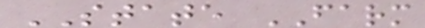STATE FARM
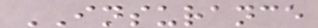INSURANCE
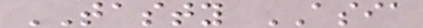TASTY ASIA
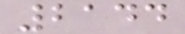2144
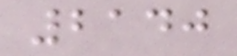2140
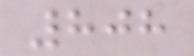808
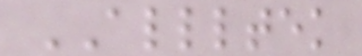ALLLTEK
